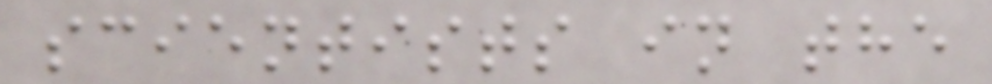scientists in the
